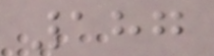187
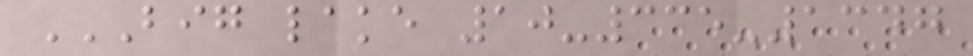BIG LAKE 10-335-1347
